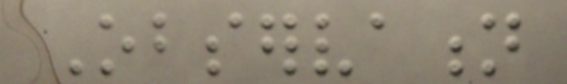Observation
